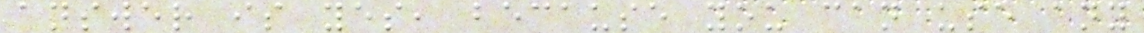answer is yes, because you can use any
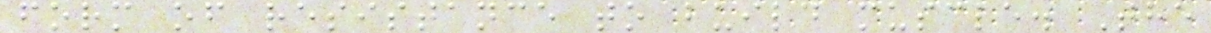form of resistance to build muscle. The
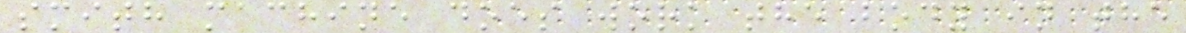smith machine does work the body in the
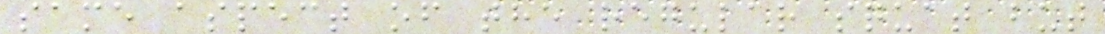same aspect of the regular squat but
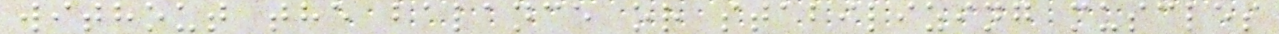without the balance or stabilizing muscles
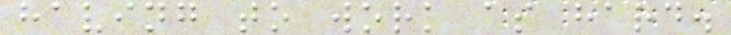having to work as hard.
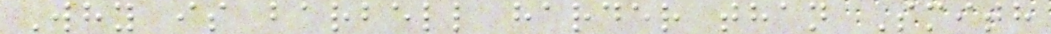Why is barbell harder than Smith
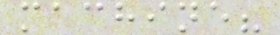machine?
